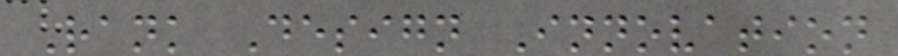Rank Design Innovation
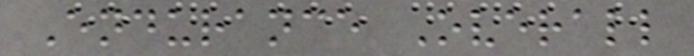Endurance Overall
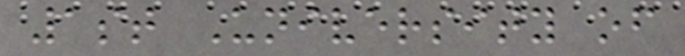1st University of
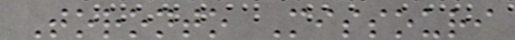Toronto Missouri
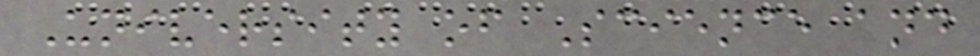University of Science and
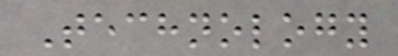Technology
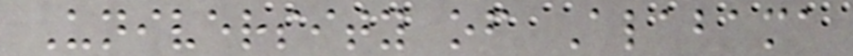University of Alabama
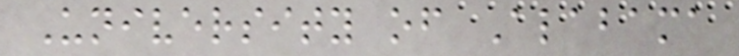University of Alabama
